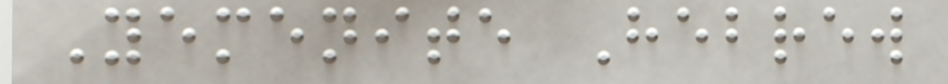Yemenite Hebrew
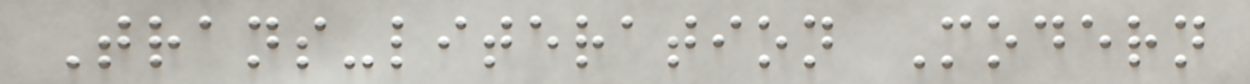Trans-literation Modern
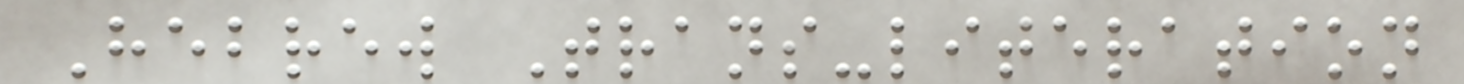Hebrew Trans-literation
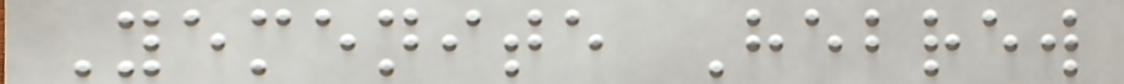Yemenite Hebrew
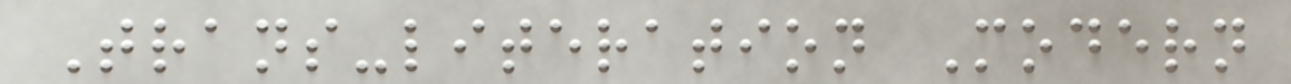Trans-literation Modern
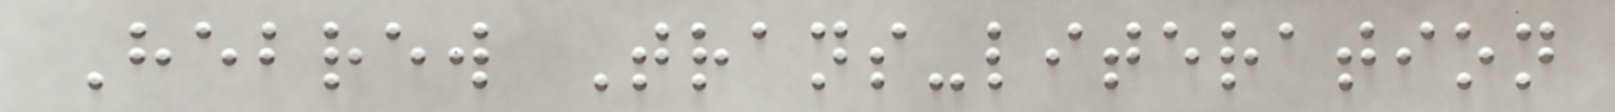Hebrew Trans-literation
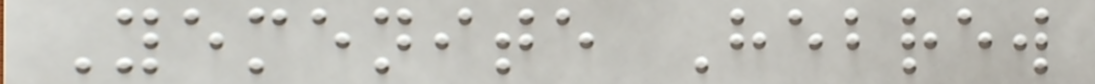Yemenite Hebrew
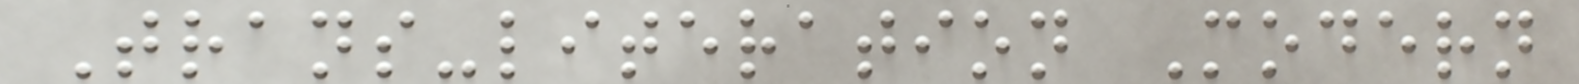Trans-literation Modern
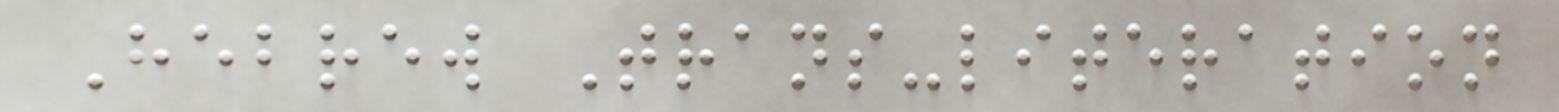Hebrew Trans-literation
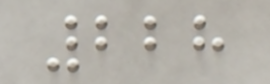228
